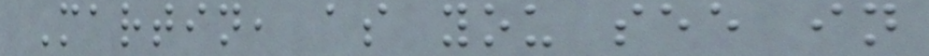Martin, as you see in
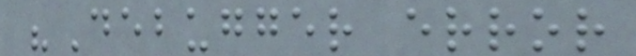"Debugger error
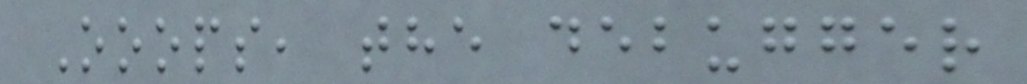Ooops, the debugger
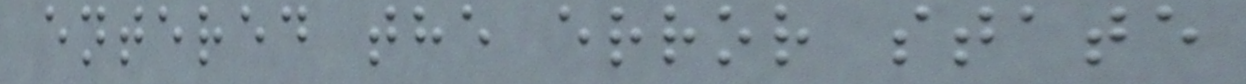entered the error state
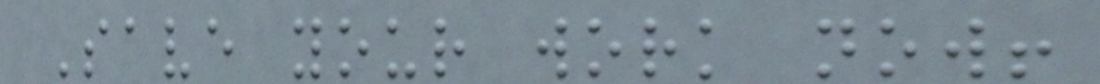Save your work now!
